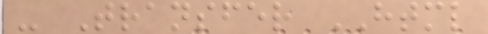- Transfer HTML
